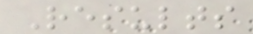Results
